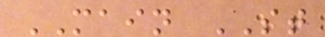MAIN ST
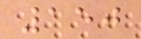150
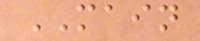MAIN
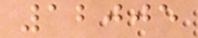12005
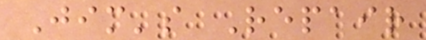Jim's Repair
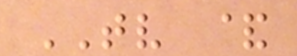TV &
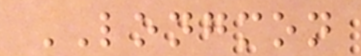LONGMON
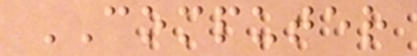COMPUTER
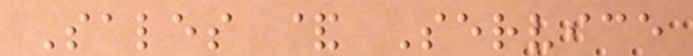Sales & Service
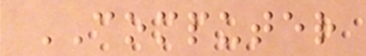COMPUTER
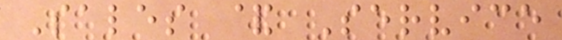Sales & Service
